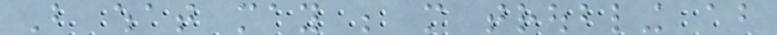But what may be more troubling about
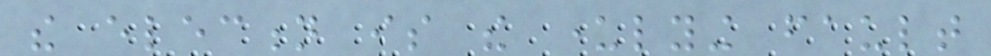the election is the underlying fault
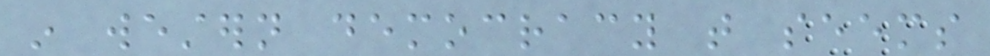in western democracy that seems
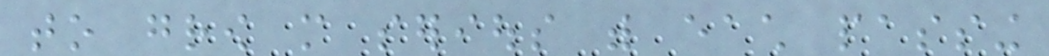to grow more serious with each passing
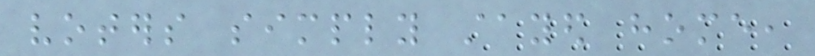voters simply stayed home,
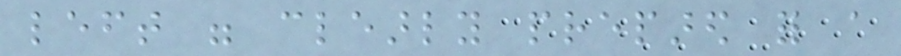left were clearly prepared for a
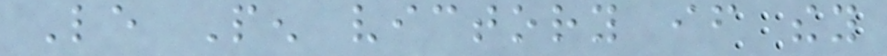Le Pen victory if they
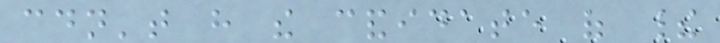couldn't have the candidate of their
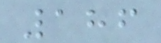186
